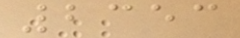2353
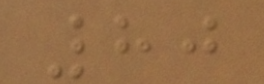80
